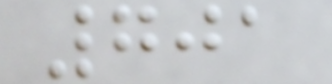701
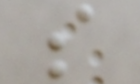s
